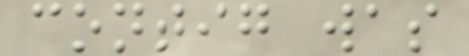contig was
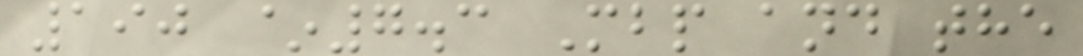190 ~7.3 Mbp and the
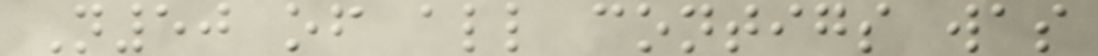N50 of all contigs was
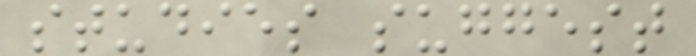studies suggest
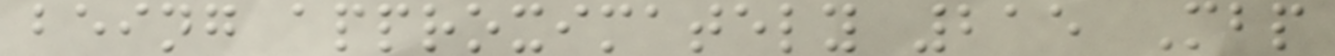being approximately 215 Mbp
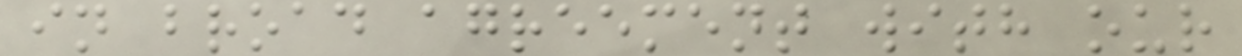in broad agreement with our
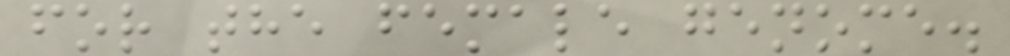for the female genome.
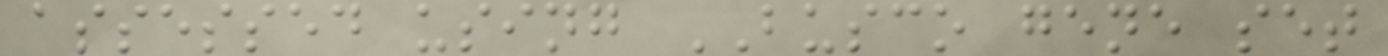assessed using BUSCO gene set
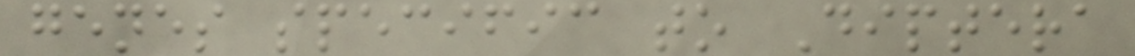genes specific to Diptera
